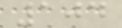104
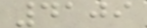4109
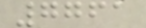7761
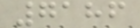7186
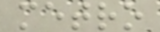metro
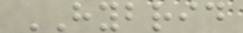HYBRID
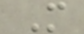M
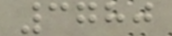3780
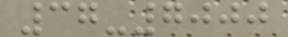37-7000
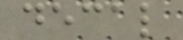decal
